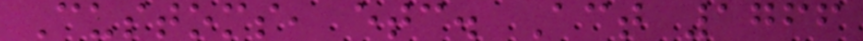Customs, etc. Act 1766
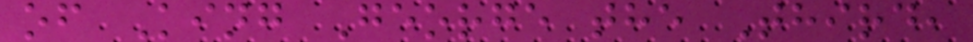of King George the Third,
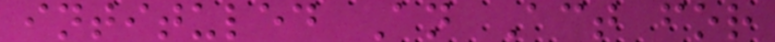intituled An Act for
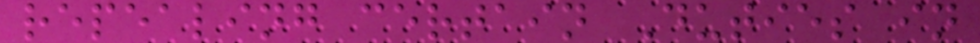repealing certain Duties in
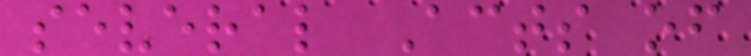several Acts of
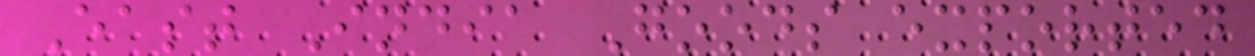East India Goods exported
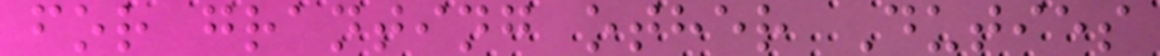for granting other Duties
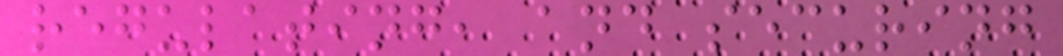regulating, and securing
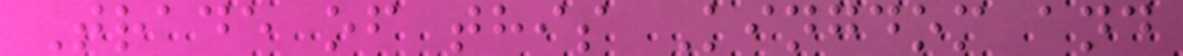Trade of this Kingdom and
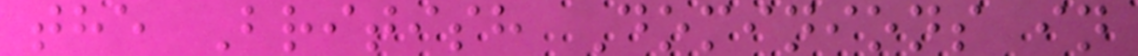the British Dominions in
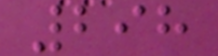298
